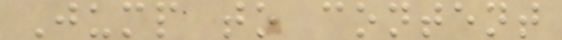Jump to content
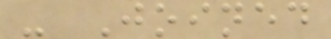- Joined
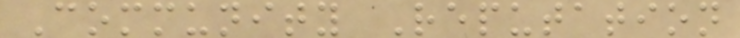Community Reputation
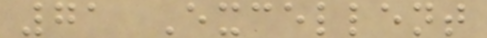71 Excellent
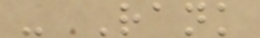- Rank
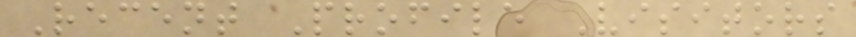Recent Profile Visitors
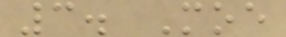3. Moe
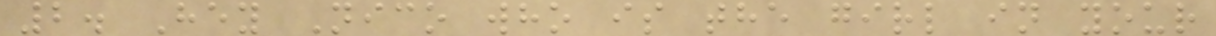2. Hey Nico who is the girl in your
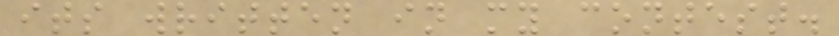its written in my contest.
